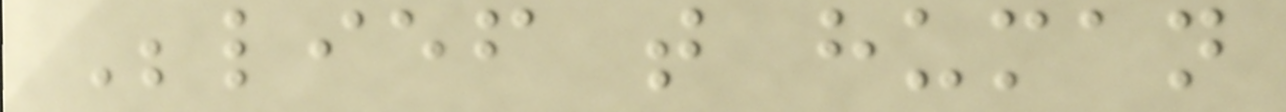Belief that human
